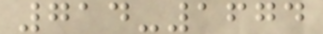714-1674
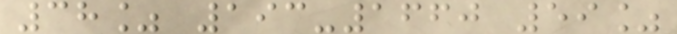38% 193-1660 59%
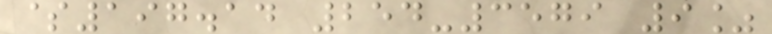$197.14 254-3579 9%
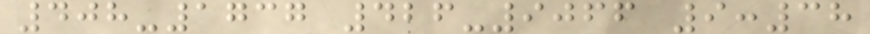408-1737 426-9066 9:38
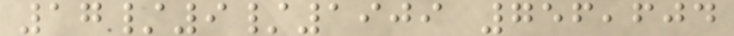17/9/1909 756,604
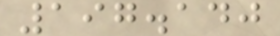197.140
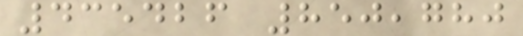435426 850,780
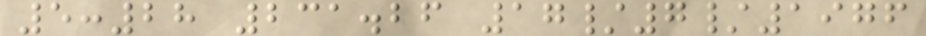5:28 231.26 17/7/1976
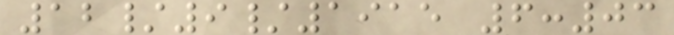12/9/1915 6:03
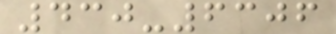430-6306
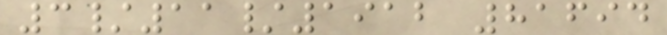3/11/1912 81694
